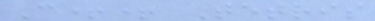C++ Tetris
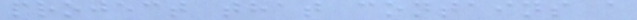project that contains a
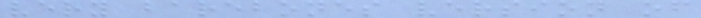very barebones version of
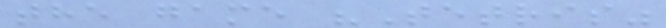the game "Tetris"
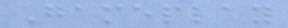Gameplay
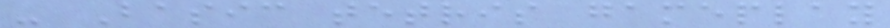- Basic tetris gameplay
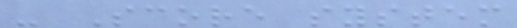- Score system
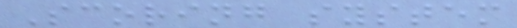Scoring system
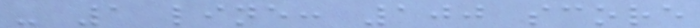- 1 line: 100 score
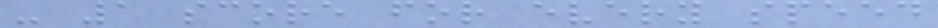- 1 score for every speed
